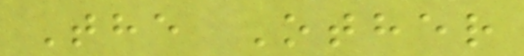The Other
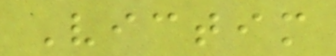Victim
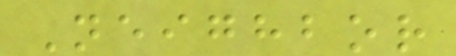Neighbor
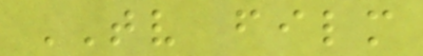TV film
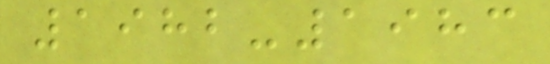1982-1983
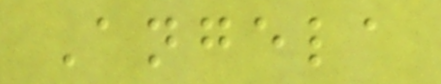Angela
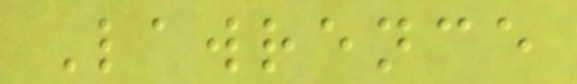Lawrence
